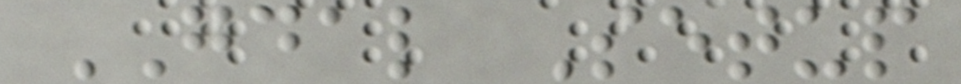GDAL Setup
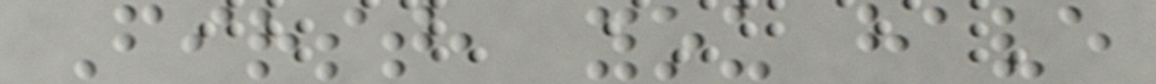First, you have
